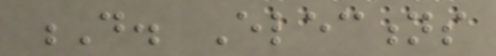D. Elections
